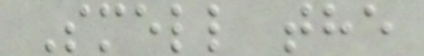Smell the
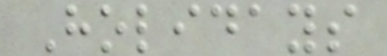Holidays
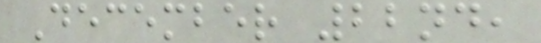December 22nd,
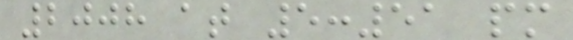2008 at 5:51 pm
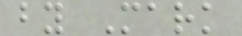by Mark
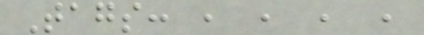Tags: , , , ,
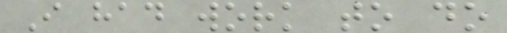I had work to do
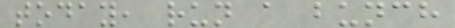today, run a bunch
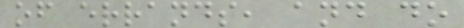of errands, and do
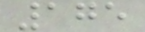175
